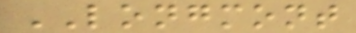LONGMONT
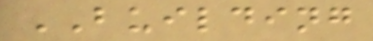BUILDING
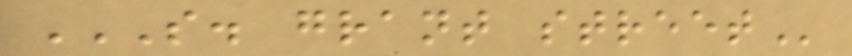S. GRANT STREET
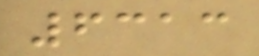6313
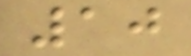10
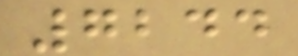7244
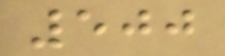500
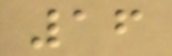16
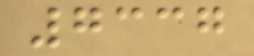7337
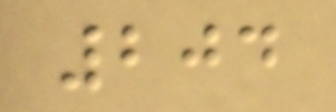204
